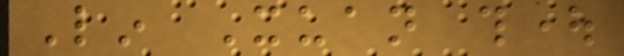Lin Xuan thought
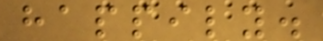happily.
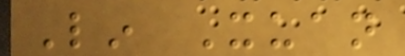Lin Xuan
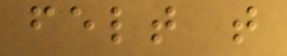felt that
